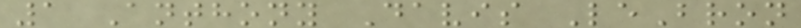1 Anthony Davis LeBron
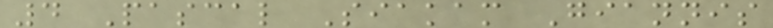4 Pascal Siakam Giannis
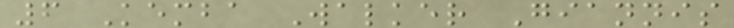6 Kemba Walker Giannis
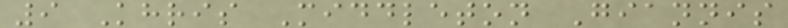9 Khris Middleton Giannis
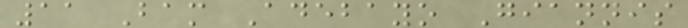11 Bam Adebayo Giannis
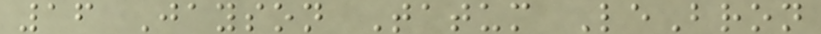16 Jayson Tatum LeBron
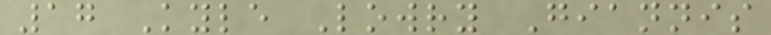17 Kyle Lowry Giannis
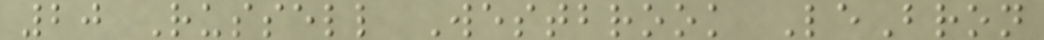20 Russell Westbrook LeBron
